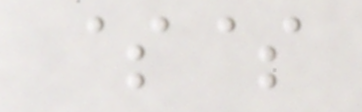$$
